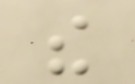the
